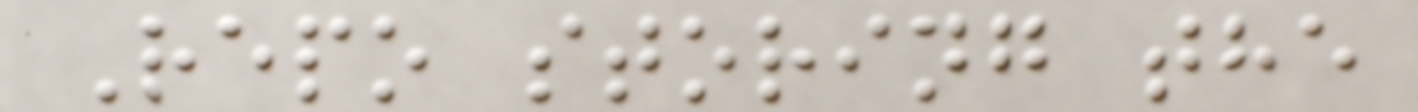Repo storing the
